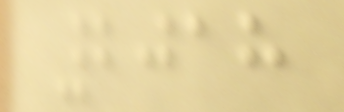2018
